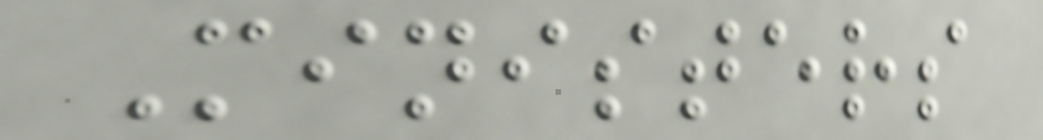Ministers
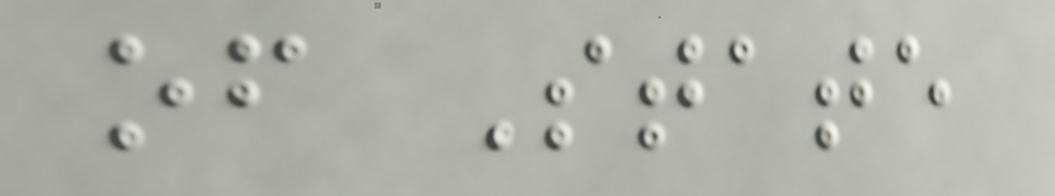of State
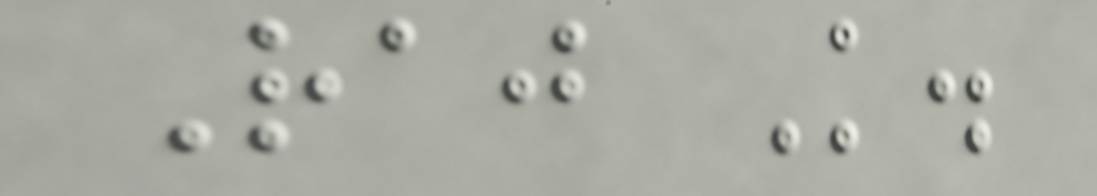Raj K.
